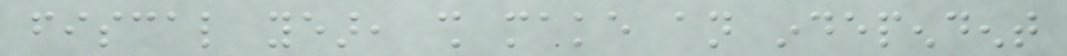fiscal year, shall make an independent
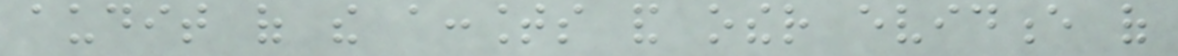audit of the accounts and other evidence of
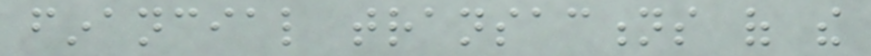financial transactions of the
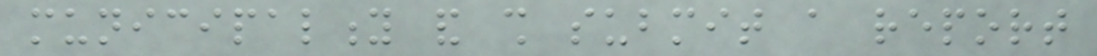municipality and shall submit a report
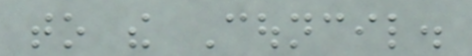to the Council.
